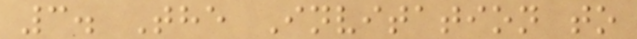3. The Invitation to
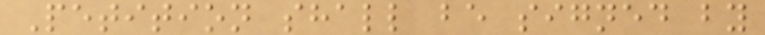Petition shall be signed by
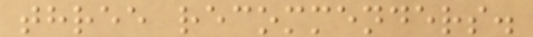three recommenders.
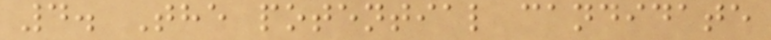4. The potential candidate
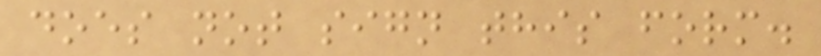does not sign this form.
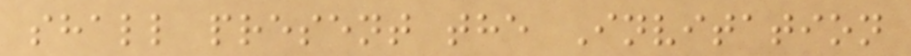shall present the Invitation
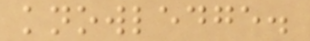knowledge.
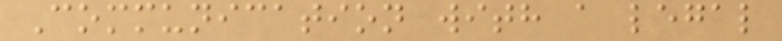Communication with a legal
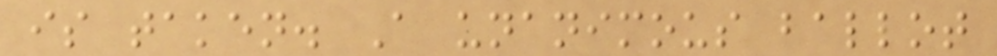is taken. A unanimous ballot
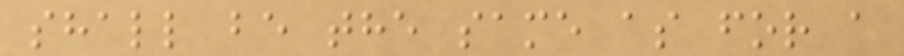shall be the same as for a
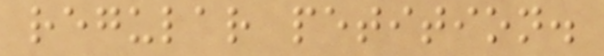regular petition.
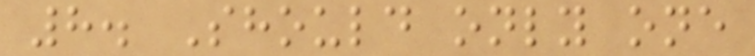8. Should only one
